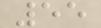55
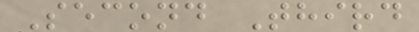Second Third
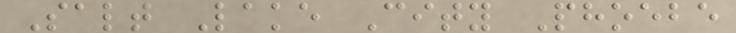Salt Lake City Phoebe
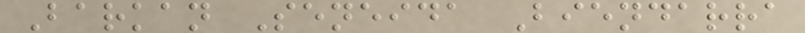Barkan Seneida Biendarra
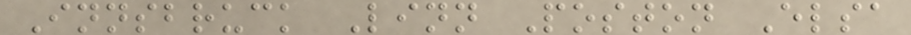Innsbruck Linn Poston Elsa
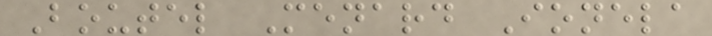Boutel Menard Ionela
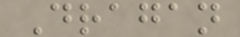Dragan
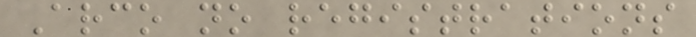Arco no registrations
